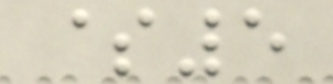$5
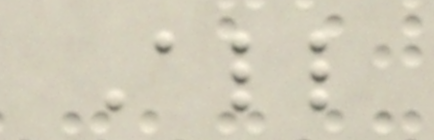All
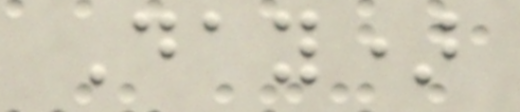Day)
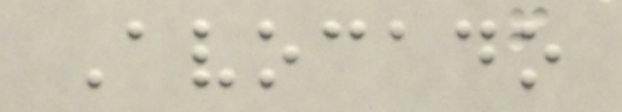Avocado
